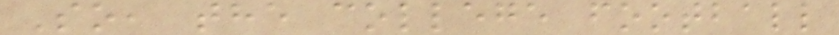So, the college football
